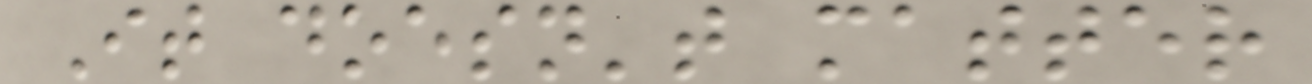It doesn't matter
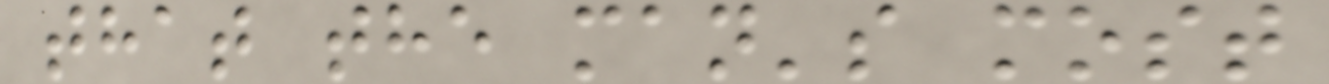that the man's most
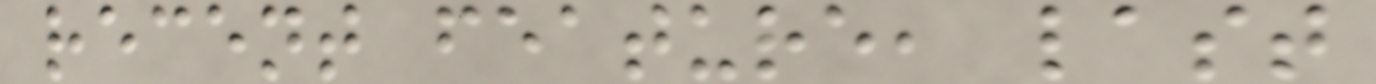recent feature, last
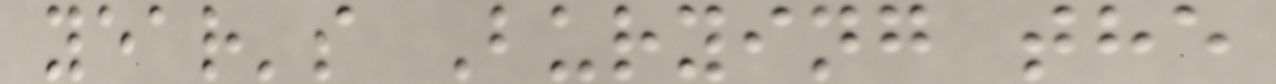year's Burying the
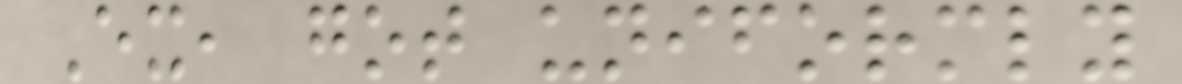Ex, got uniformly
